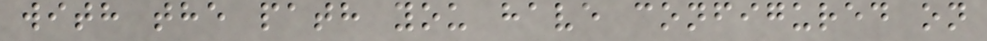with the path you have configured on
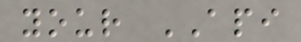your API
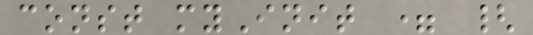const myInit = {
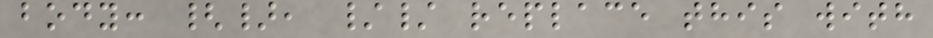body: {}, // replace this with
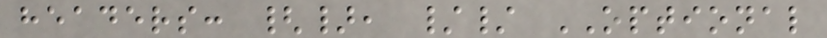headers: {}, // OPTIONAL
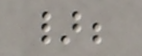};
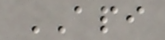API
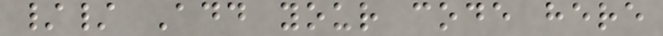// Add your code here
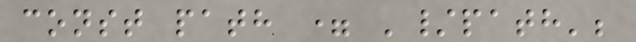const path = '/path';
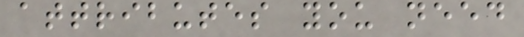attributes you need
